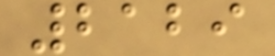2129
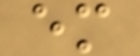em
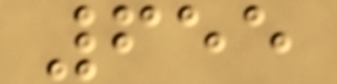655
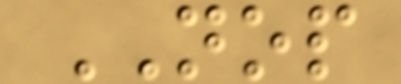NOP
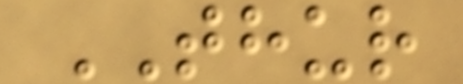THUR
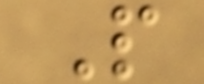P
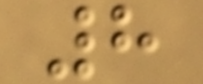8
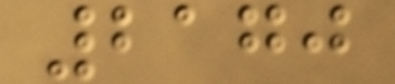2170
